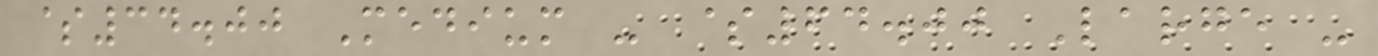$34.00 Medium - $64.00 Large -
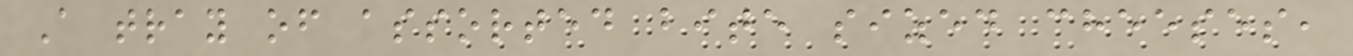A tray of assorted bite sized cheeses,
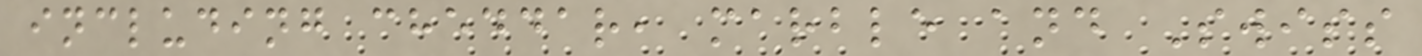including cheddar, marble and Swiss
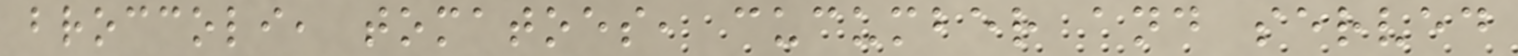broccoli, tomatoes, cucumber and served
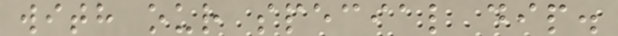with our special dip.
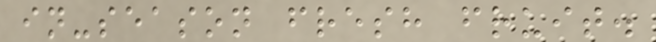in-season fresh fruit.
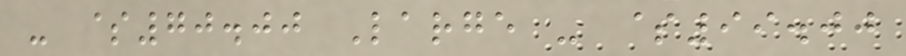- $70.00 Large - $99.00
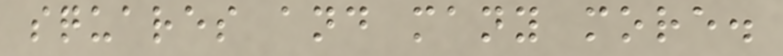squares and many more.
